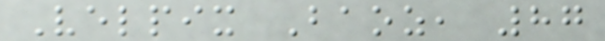Velpix Baoz, 87
